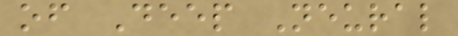of Deep Neural
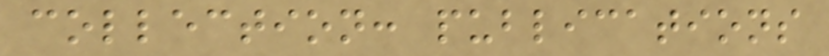collection: publications
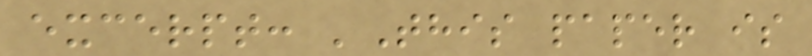excerpt: 'This paper is
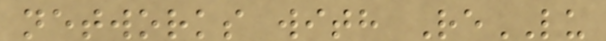networks with ReLU
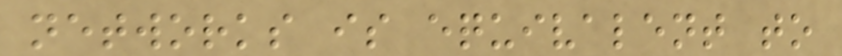networks is equivalent to
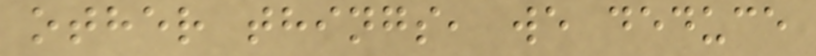other things, we deduce
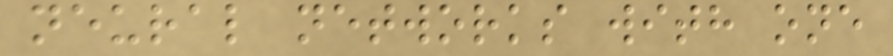neural networks with one
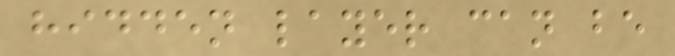hidden layer can be
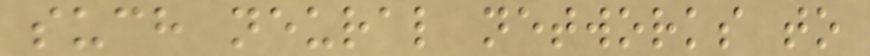such neural networks to
